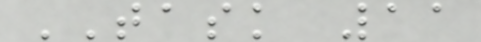TASK 11
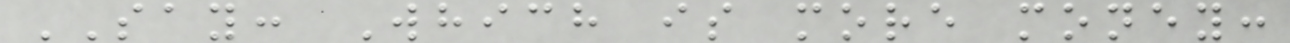SAY: Which is more money:
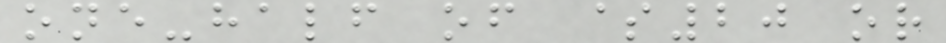one-half of $20 or
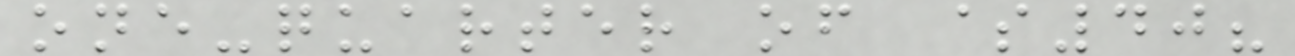one-quarter of $40?
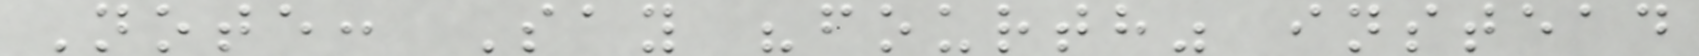Note: Say "fourth" instead
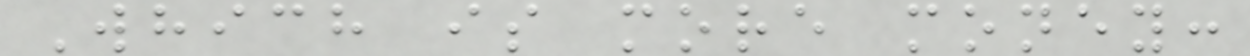Which is more money:
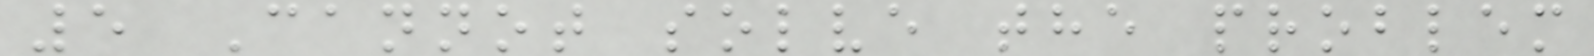5 Cannot solve the problem
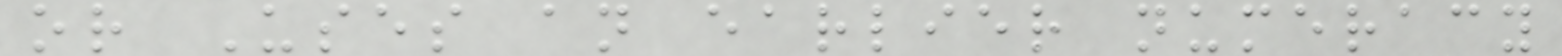or Uses an earlier numeracy
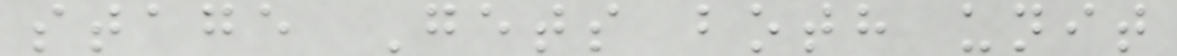stage Gets both unit
